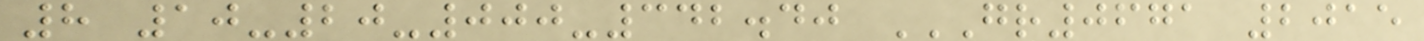8 10-20-000-342.40 GR0671 2015
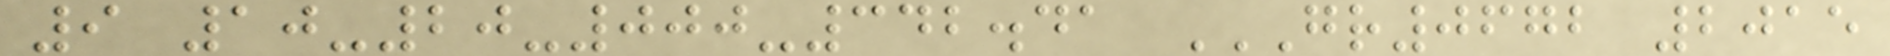9 10-20-000-342.41 GR0672 2015
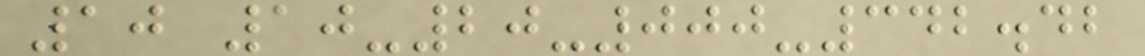10 10-20-000-342.42
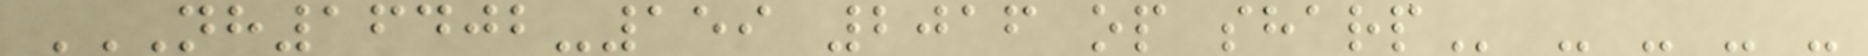NH16402-159 2016 OP SHARP - - - -
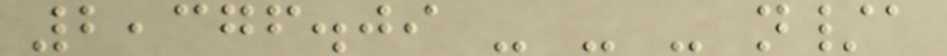2,376.09 - - - n/a
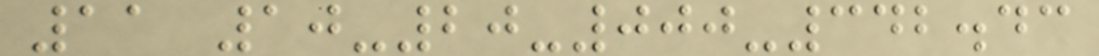11 10-20-000-342.43
